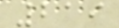219
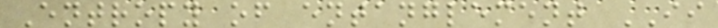Entropy of entanglement II
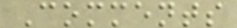Comments
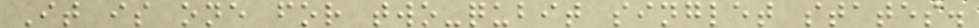It is one for two-qubit singlet states.
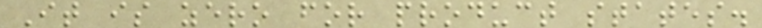It is zero for product states.
